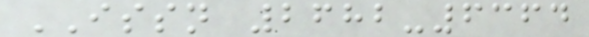ISSN 2682-6364
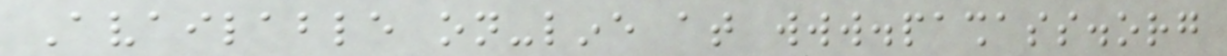Available on-line at www.pashass.org
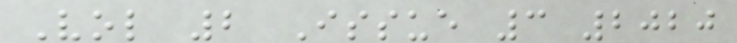Vol 2 Issue 3 2020
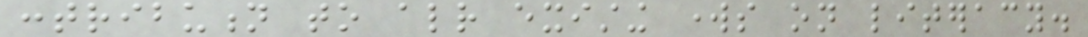contribution to already existing works on literacy.
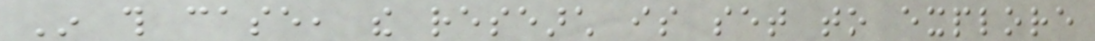In this case, the research is set to explore
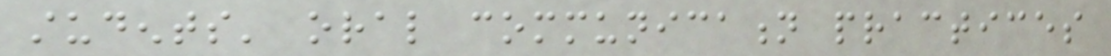students' oral communication practices
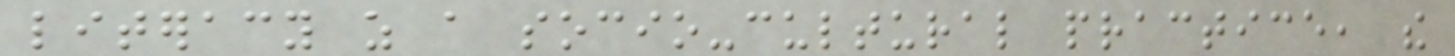literacy as a socio-cultural practice, the
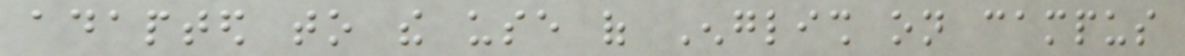adapted to the use of English on campus
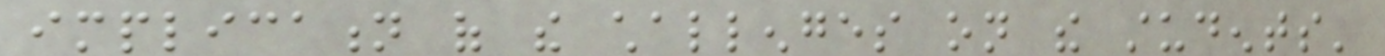implication of the challenges on the students'
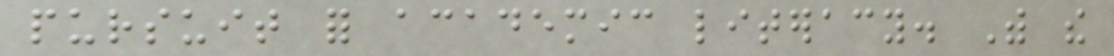pursuit for academic literacy. With the
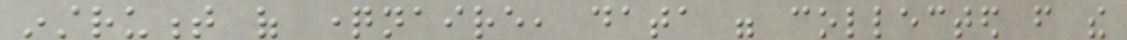instrument of questionnaire, data were collected from the
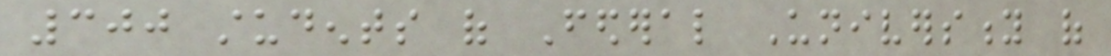300 students of Federal University of
